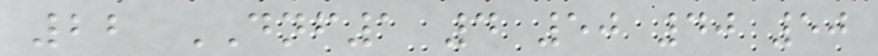22 DNF1 4 50 40 50
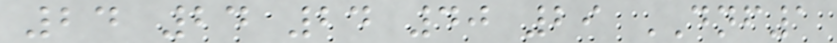24 24 24 40 29 DNF1
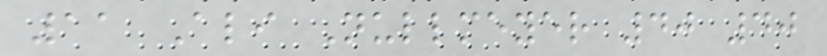11 Ali Nullmeyer 40 40
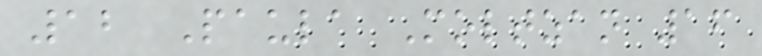12 Paula Moltzan 16
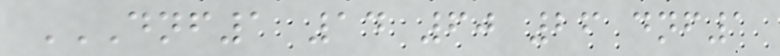DNF1 14 60 26 DNF1
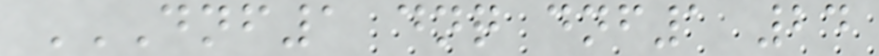DNF1 DNQ DNF1 24
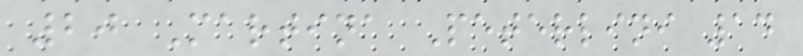20 Martina Peterlini 14
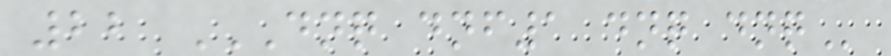22 DNQ DNF1 DNQ DNQ
